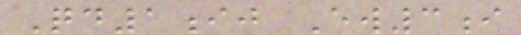Qd1ij Ew3i
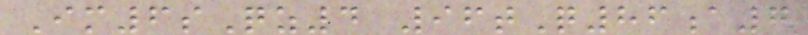Im6sQz4 96tQ86a7
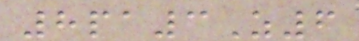8pa3Z6
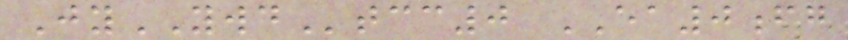JyYWDtcc0 EA0fg
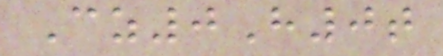Cz0H0t
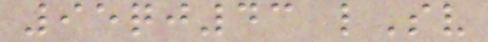95qj43 lSv
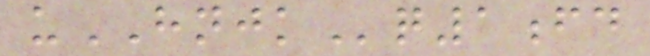uHNJKq1fd
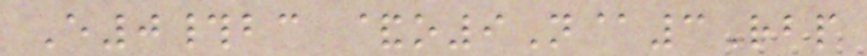E0#bc &o9N@3Rbp
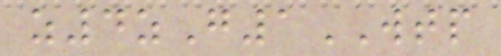z4zG1WTP
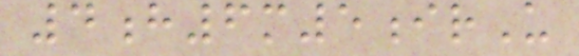4h6m5irU
